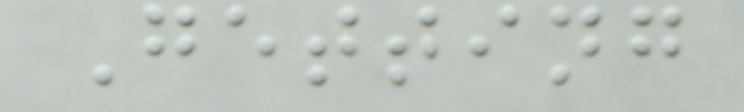Getting
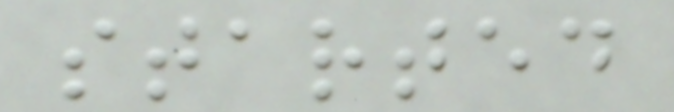started
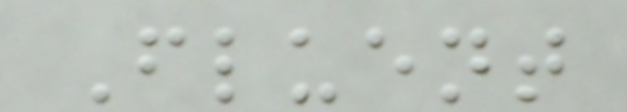Fluent
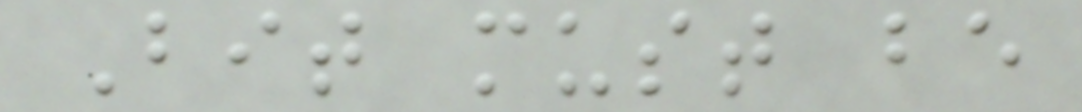Bit must be
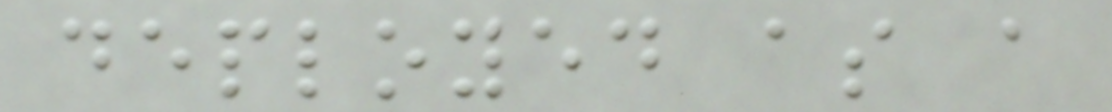deployed as a
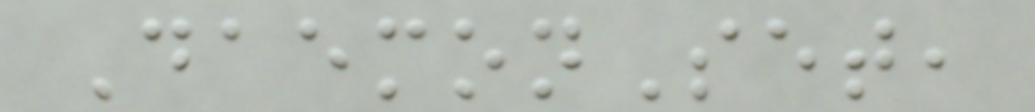DaemonSet,
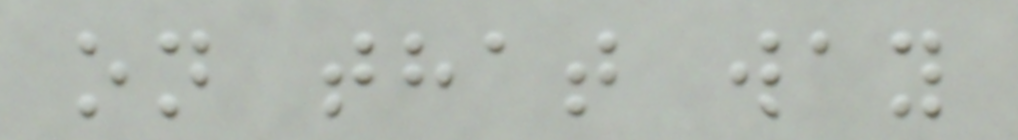on that way
